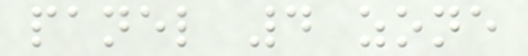panel 4 zone
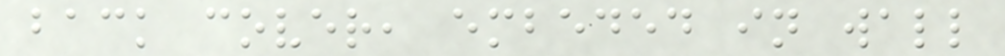back cover, embeded in wall
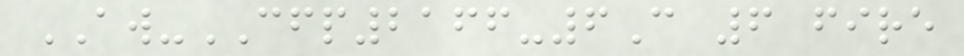AW-CFP2166-6C 6 fire
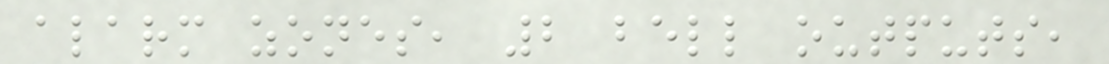alarm zones, 2 bell outputs,
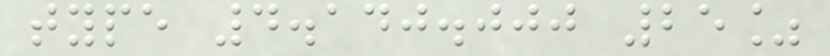type 4.140.000 25%
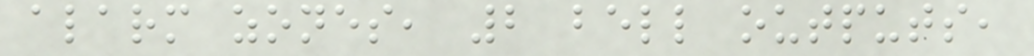alarm zones, 2 bell outputs,
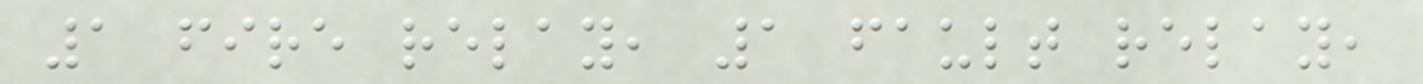1 fire relay, 1 fault relay,
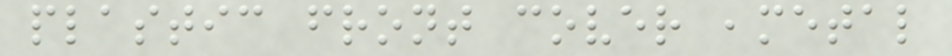plastic front cover ,metal
